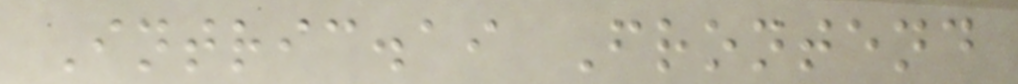Intric.ai Frontend
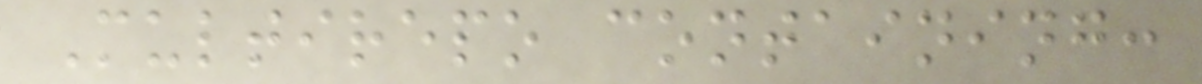Multirepo containing:
